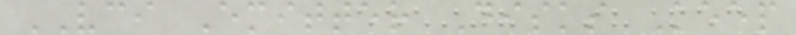VCI Emitter Disks Keep
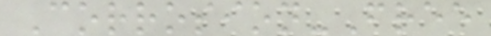Corrosion-Free
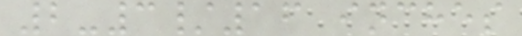2-3/16 inches
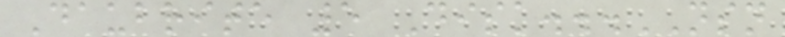Daubrite 5 Disk...NSN
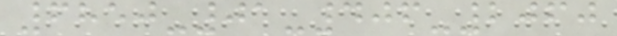6850-01-406-2060
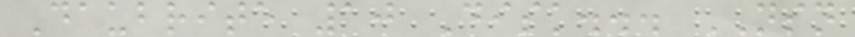Daubrite 10 Disk... NSN
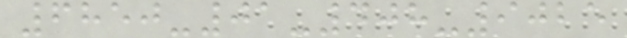6850-01-408-9025
